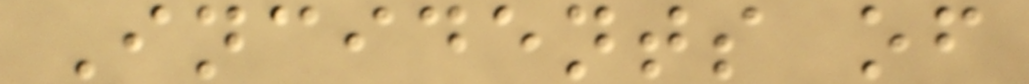Incidents of
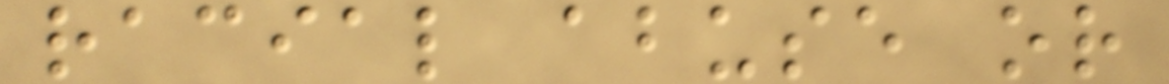racial abuse or
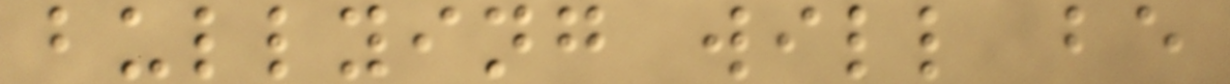bullying will be
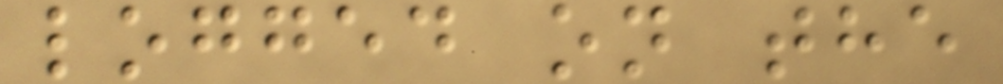logged on the
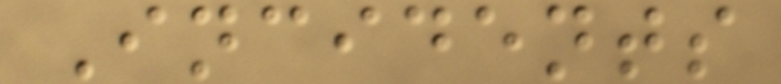Incidents
